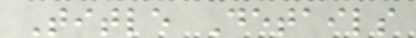Title Details
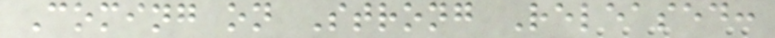Coming on Strong Released:
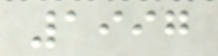1997
